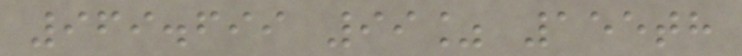969.699 99% 155th
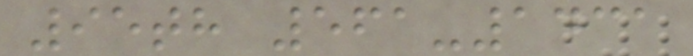95th 561-1431
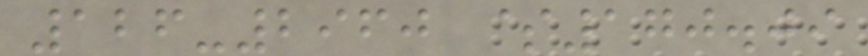126-2960 $170.09
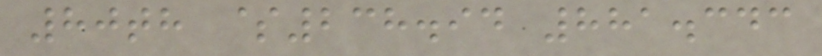80th $238.94 881.343
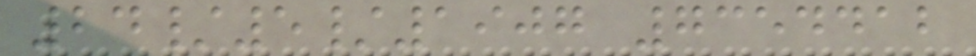24/5/1907 7354412
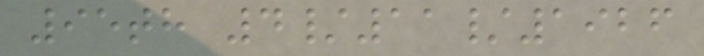95th 4/11/1926
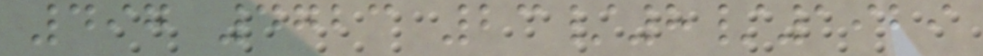497 4723 23/8/1929
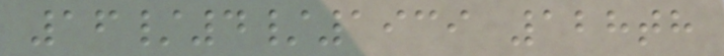16/4/1939 128th
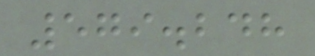579.248
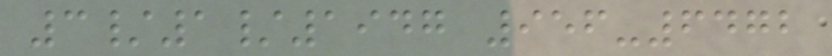3/1/1947 956-6472
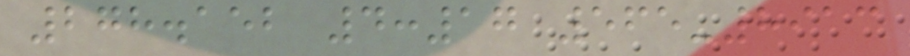278.152 4:17 565-8913
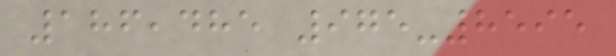186,485 975-8595
